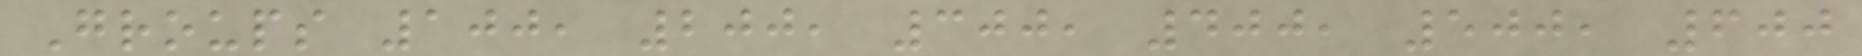Groups 100, 200, 300, 400, 500, 600
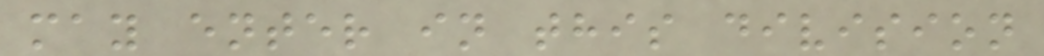may enter in this division
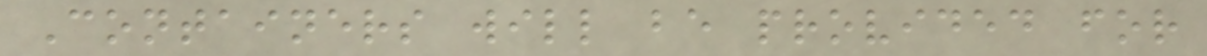Containers will be provided for
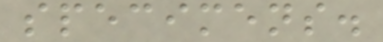specimens.
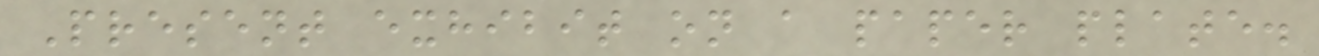Present exhibit on a paper plate.
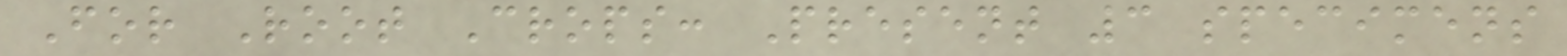For Root Crops: Present 3 specimens
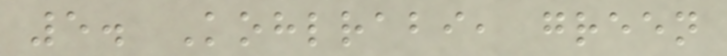5. Kohlrabi, green
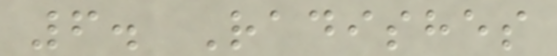6. Radishes
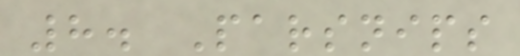8. Parsnips
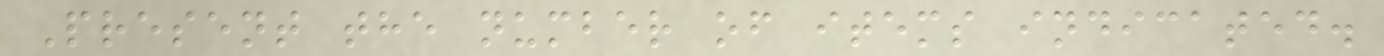Present the number of items indicated.
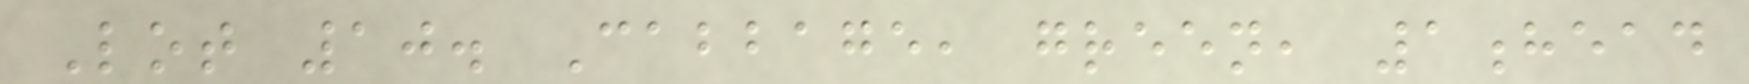Lot 10. Cabbage, green, 1head
